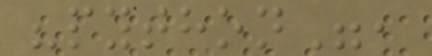"python",
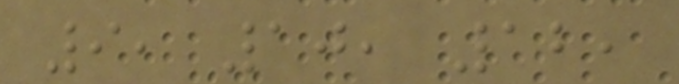9, 10, 12,
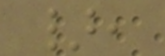},
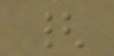{
